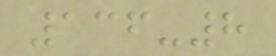136-8
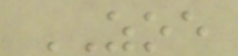ZOE
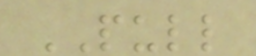PULL
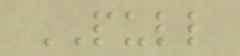PULL
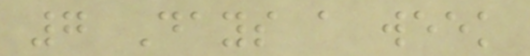7 Days a week
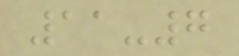11-7
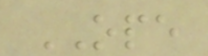OPE
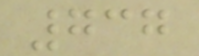737
